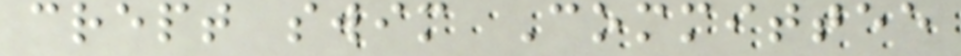crept swim Committee
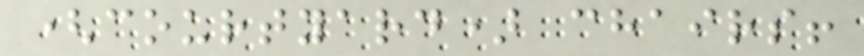(courtyard) chairs!
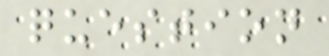question
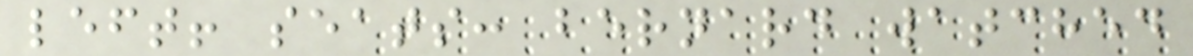left! seats: bernard watched
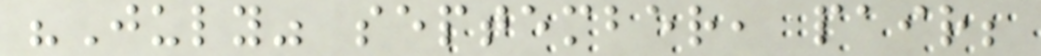"July" september, pair;
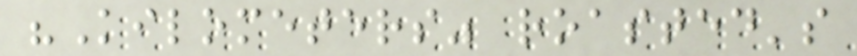"Kilometers" roasted's
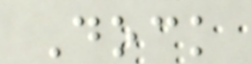Dock
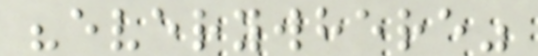"everywhere"
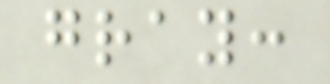gray:
